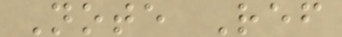Note Ref
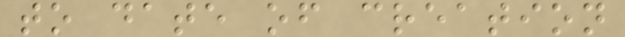to date of creation
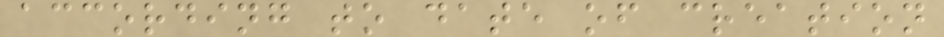according to date of creation
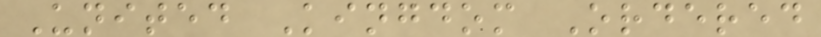United Kingdom Ordered
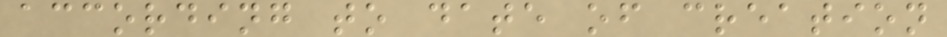according to date of creation
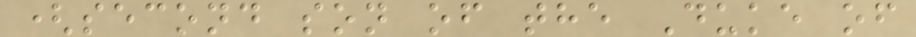(second son of the Duke of
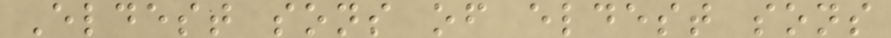Eldest sons of eldest sons
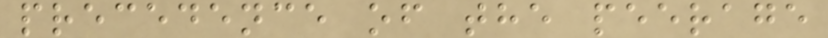precedence of the peerage
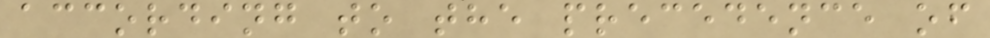according to the precedence of
